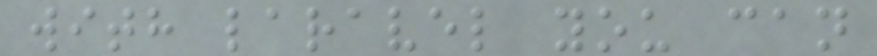with laravel you can
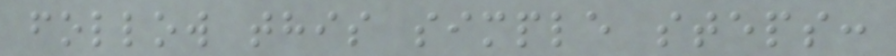follow this simple steps:
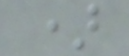)
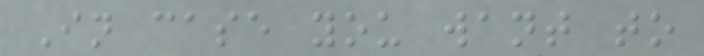In case you want to
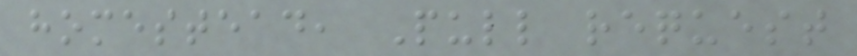homestead, Pull request
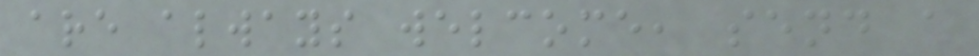are always welcome, send a
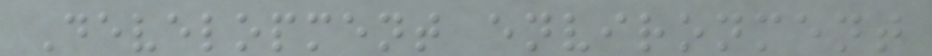Development environment
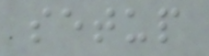setup
